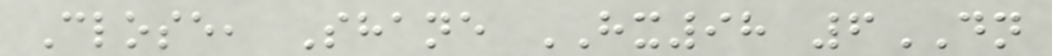Close, Shane HX98 6DN
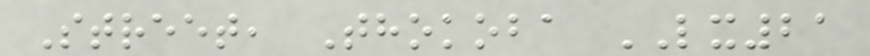Street, Thokoba LX21
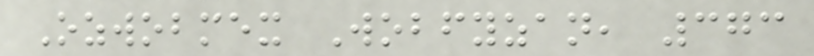Ozwobmex Wobfyzan, 373
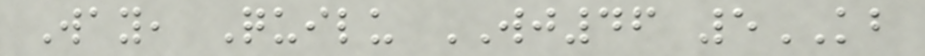Way, Quilu WJ46 5KB
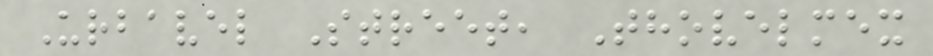Urbavel Street, Thovelmex
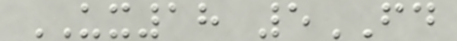UX18 5FD
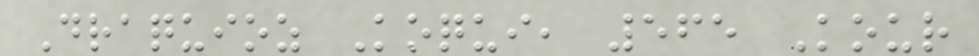Draquioz Koqui, 565 Kour
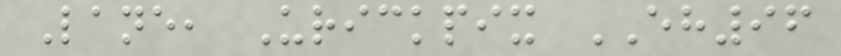Lane, Urickpix EH96
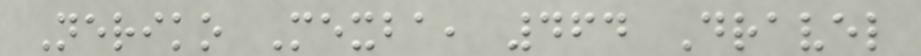Neriko Mexba, 464 Dravel
